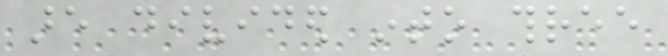are divided into three
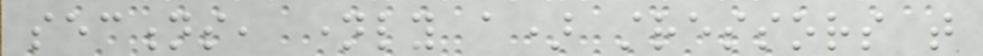sections, namely a) stressors that
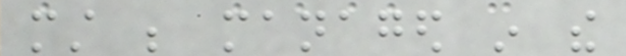must be managed in the
